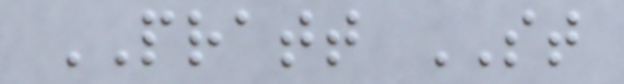PRATT ST
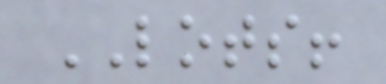LOTS!
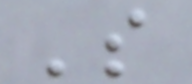's
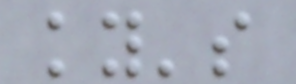ky's
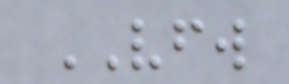VFW
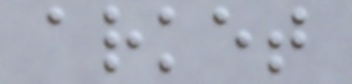arket
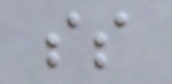ss
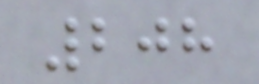208
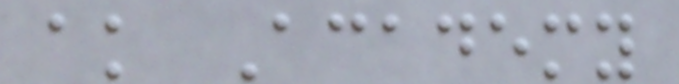ak Academy
